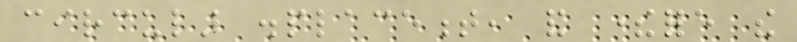circular displacement, and therefore the
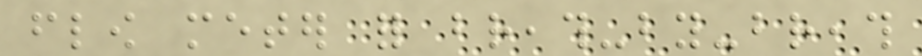flow meter for breath-by-breath
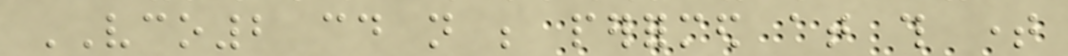VCO2 could not be performed at this time
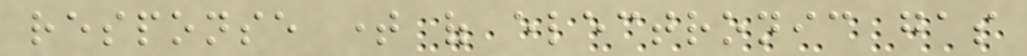response time of electronic gas
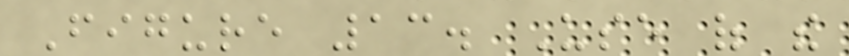Figure 13. Use of the
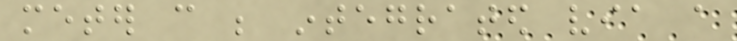meter can be integrated via a
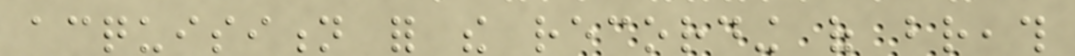acquisition for the recording of breath
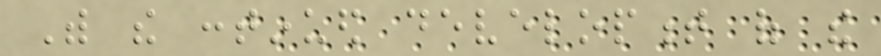With the continued development of the
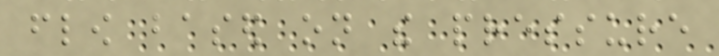flow based on the pressure
